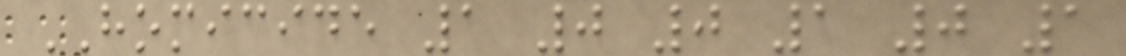HOMICIDE 1 0 0 1 0 1
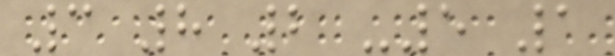3 8 2 -5 1
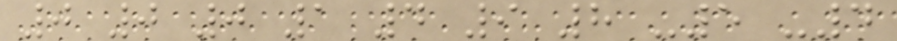0 0 0 1 4 9 8 -5 -4
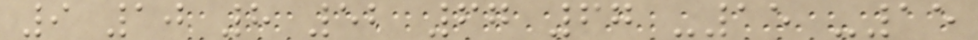9 10 8 52 67 67 -15 -15
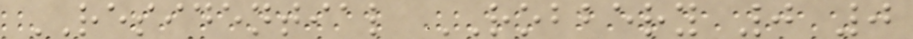RESIDENTIAL ROBBERY 0 0
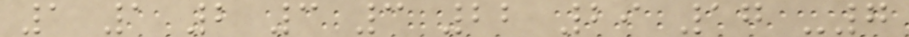1 1 2 3 3 22 29 17 -7
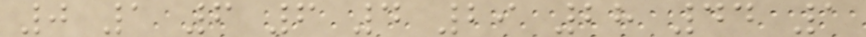0 1 6 6 4 29 28 44 1
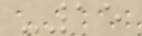-15
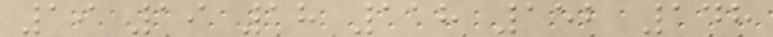19 19 18 118 152 148
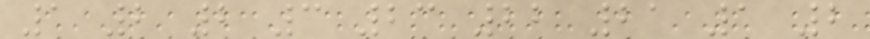1 2 2 3 23 22 21 1 2
